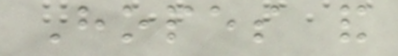Hopes and
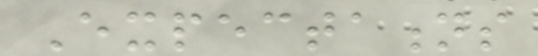Expectations
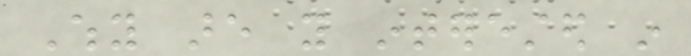Why are you interested in
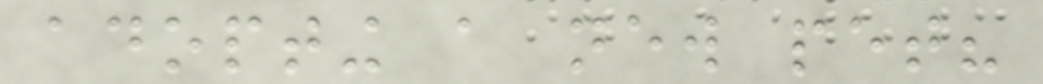adopting a new pet?
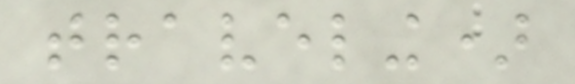traveling)
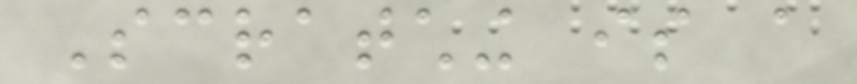Scratching is a
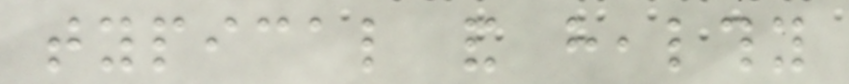typical and healthy
